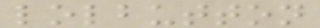lolbutton
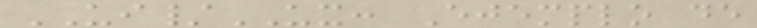UI/UX: Ejemplo de
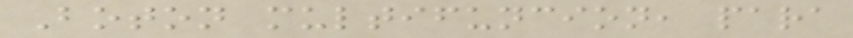Boton multifuncion, para
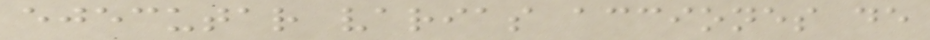ejecutar varias acciones de
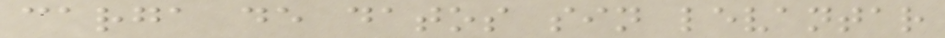carga de datos sin levantar
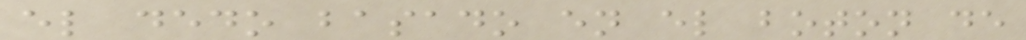el dedo basado en el boton de
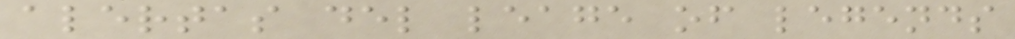alertas del leage of legends
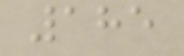185
